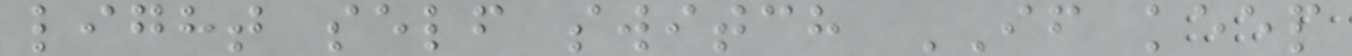light self switch IF keep
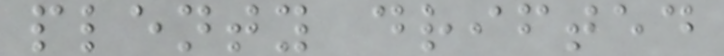plenty drifted
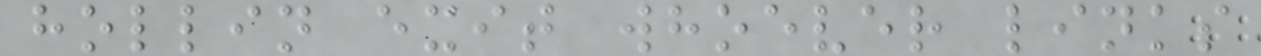hollin exit whoever links
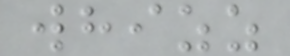whizz
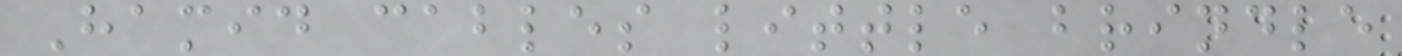Hamid cables little brindle
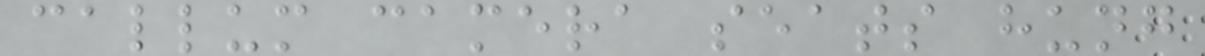callum camera seats hung
